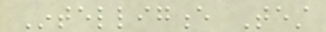Intelligence Test
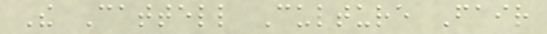The Cattell Culture Fair
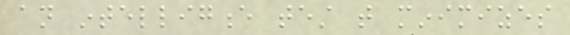an intelligence test that minimizes
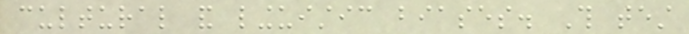cultural and linguistic biases. This test
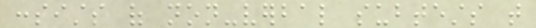consists of non-verbal subtests that
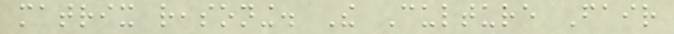matrix reasoning. The Culture Fair
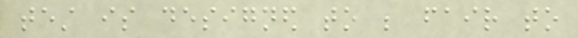test is designed to be fair to
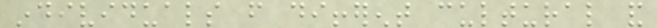individuals from different cultural and
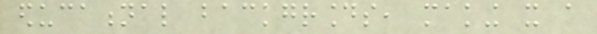educational backgrounds, making it a
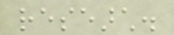research.
